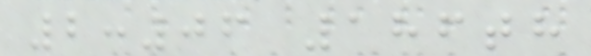2:06 186th
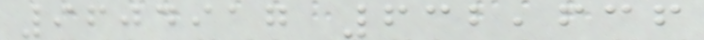9604917 632,636
